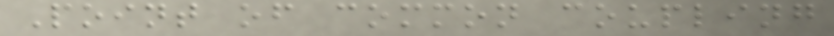Point of common coupling
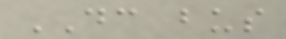DC bus
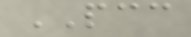PCC
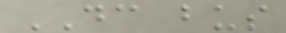DC bus
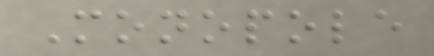Monopole
